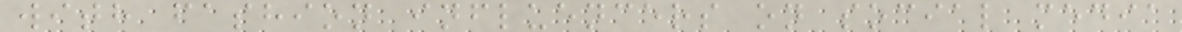with fashion influencers on social media
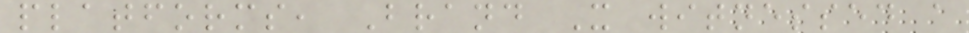platforms, Brand X witnessed a
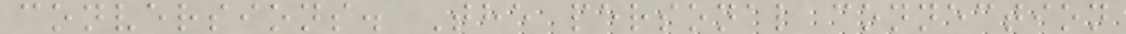conversions. The personal connection
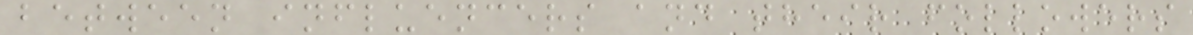between influencers and their followers
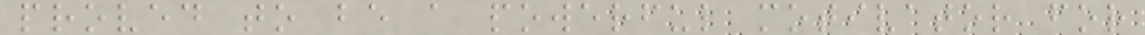proved to be a powerful motivator for
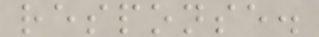response.
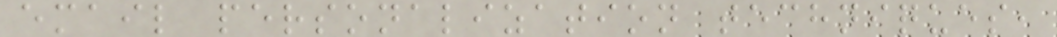email personalization techniques,
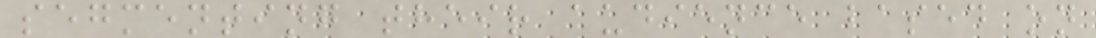segmenting their audience based on
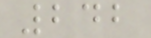242
